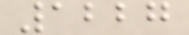1227
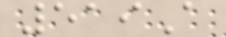519A
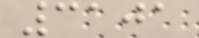3101
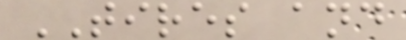TIRES and
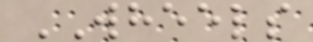WHEELS
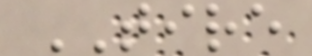TIRE
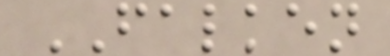FALKEN
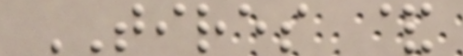TIRES &
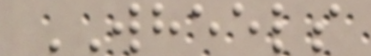WHEELS
